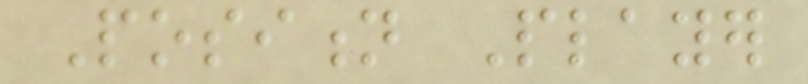Position Player
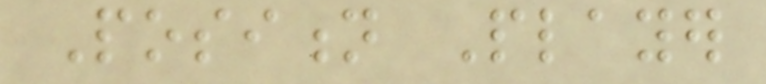Position Player
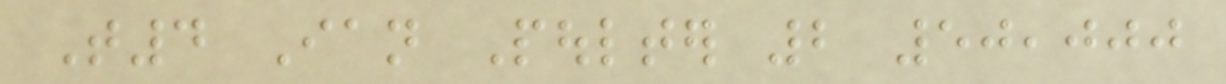T4 Ian Poulter 2 50,000
